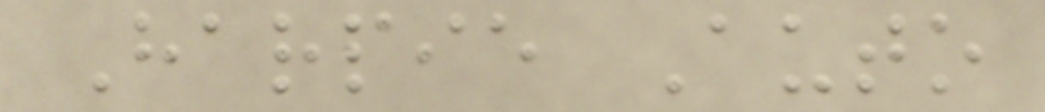Harpie Auto
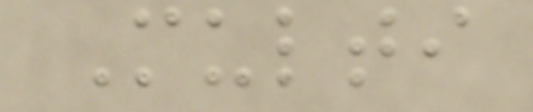Multi
